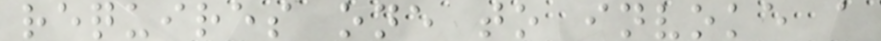requires one to invoke a
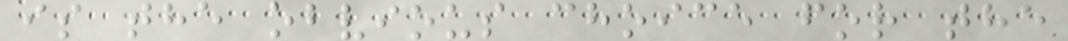is the obvious choice for the
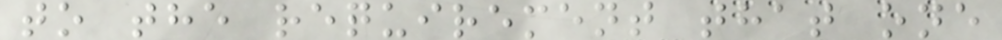to the requirement that one
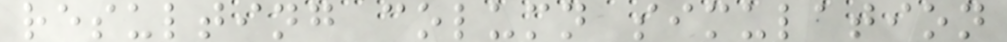resulting column simulation
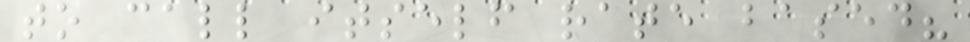to call itself rate based?
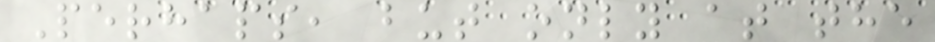Perhaps, but only at the
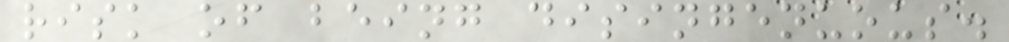risk of being disingenuous.
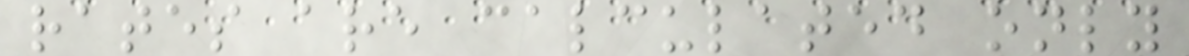rates are calculated only
